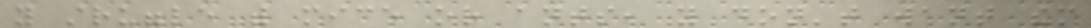you struggle with mice or ants, you don't want them
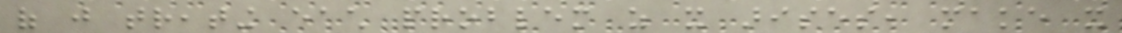of just treating each problem as it arises, make it
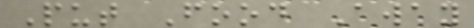Put Food Away
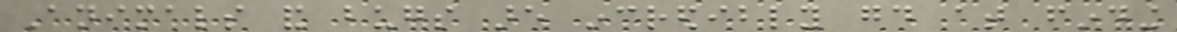Animals and bugs are incredibly good at finding
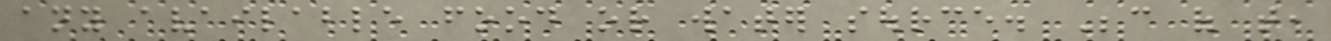any available food or water source. Because of that,
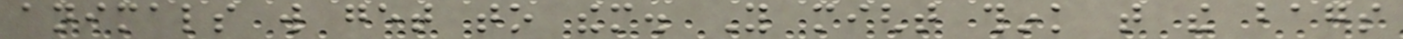animals will get to them. You might think that the bags
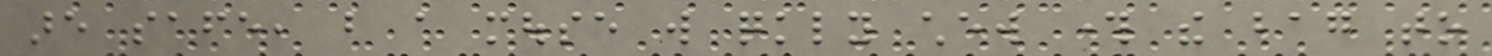are safe, but a mouse will quickly chew through the bag to
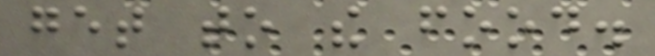get to the food.
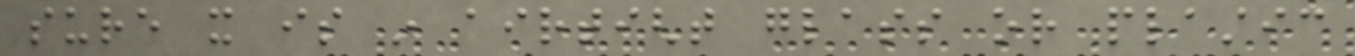sure it is in airtight glass or plastic
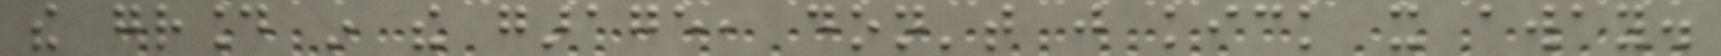the ground in the garage, don't just kick it away.
